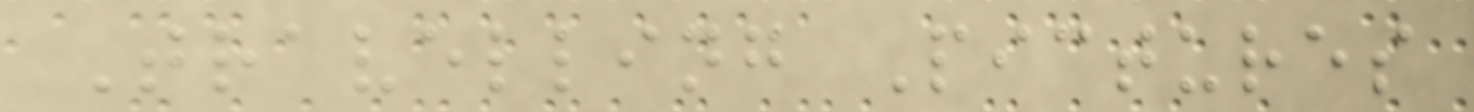Travelling Pictures
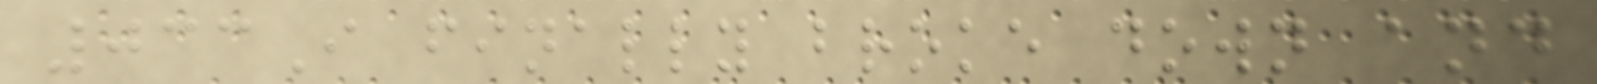033I finally broke down and
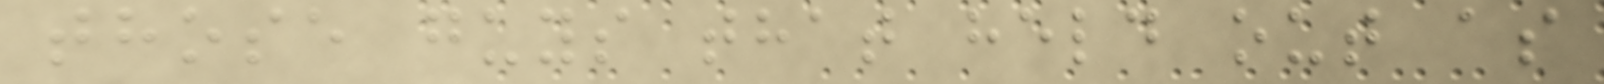those guys that held out as
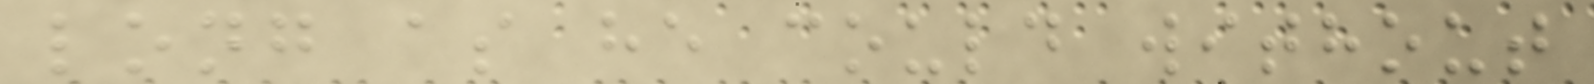long as he could without
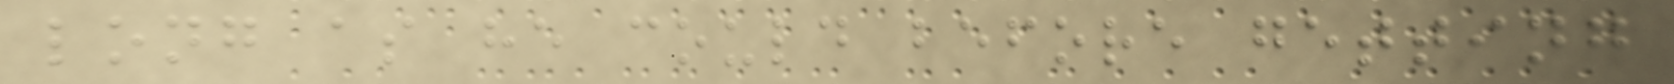long as he could before getting
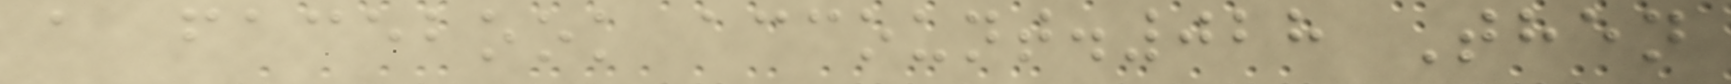a facebook account.028 Then
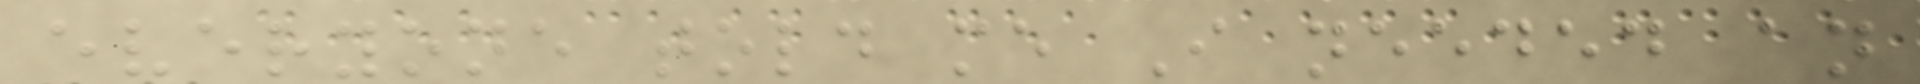everyone told me I needed an
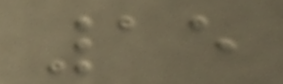15
